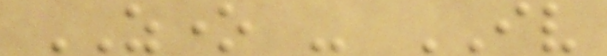ZONE - IV
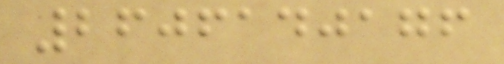2606140176
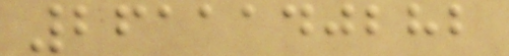2611140282
